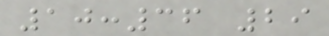10:36 29
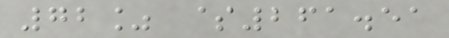72% $261.51
